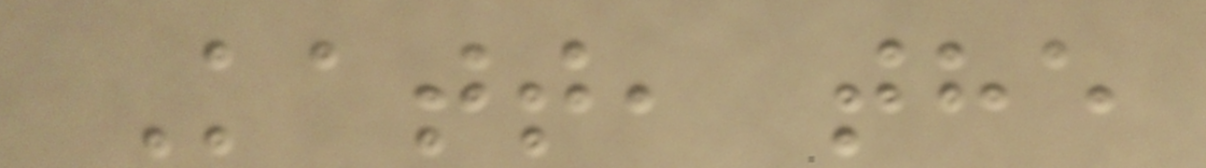Katt, the
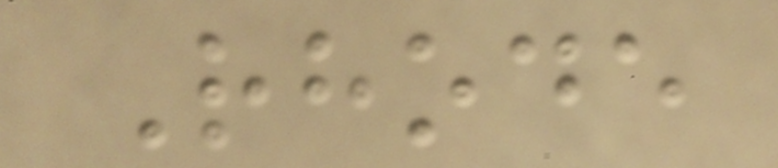Rhode
